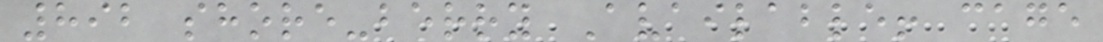892 shore-berry Available! cage
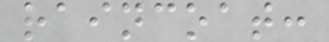raincoat:
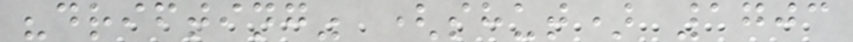"drifting" (shut) 1703
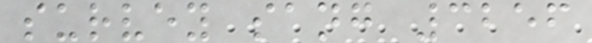survey sang 3256
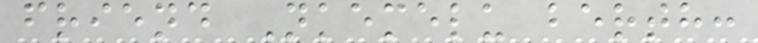friend Nkemelu berth:
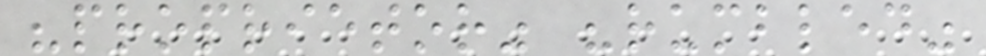"proprietor" "rumbled"
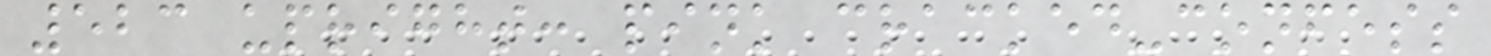523 upright: pink cracked-confess
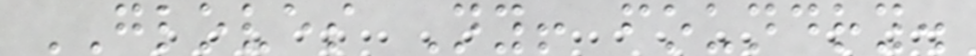GLOVES Ny! foundry.
